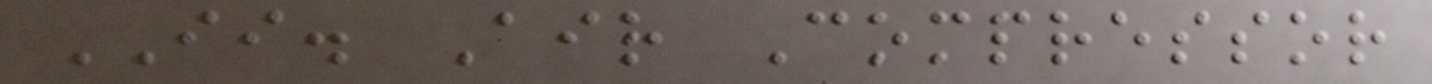II. Air Compressor
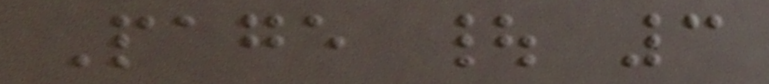Page | 3
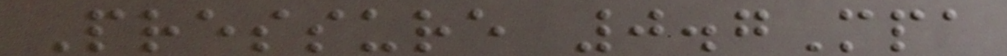Pressure 0.7Mpa
